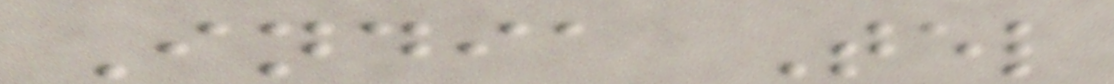India Tel
